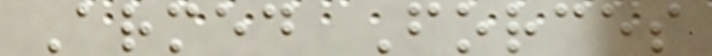Armed Forces
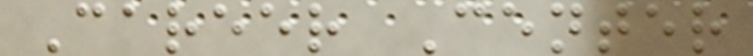Career Center
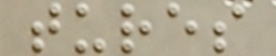tures
